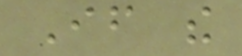If the
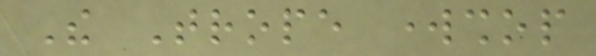The Trope workshop
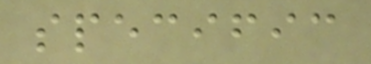specific
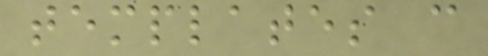templates can
